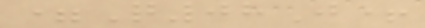=Q08J+
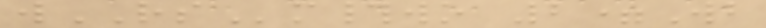wRSm#wo 2=Wb
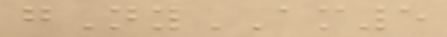gNyAM5
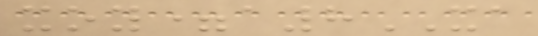xoy=a8XA
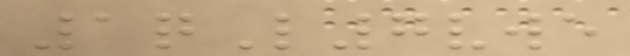1qL7vwe
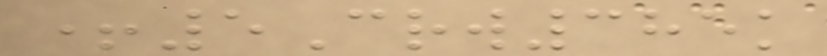+5Crw385k
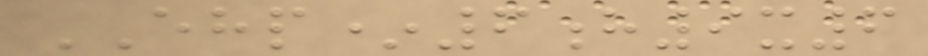EHP*6h9x6
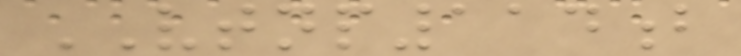VTNP114b
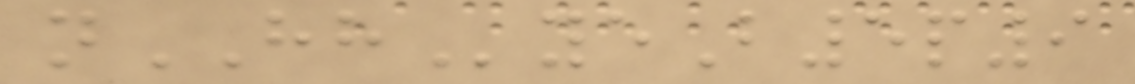nHHyeB5p9
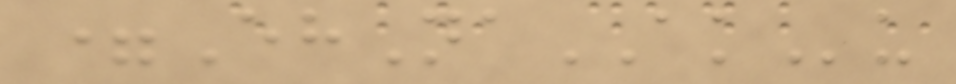=EhNaAKu
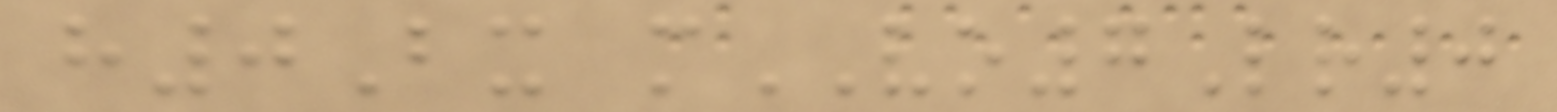h0Bx mVO7Lr0
